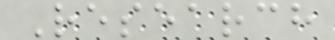Research
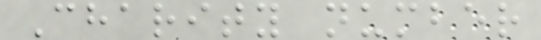Charity number
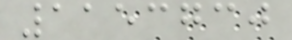1153730
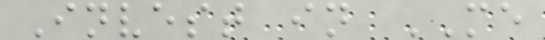Invest in ME
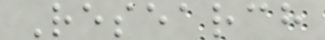Research
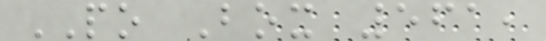PO Box 561,
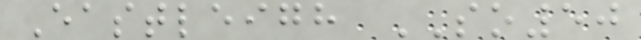Eastleigh SO50
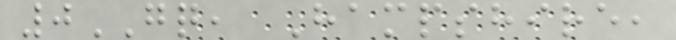0GQ, Hampshire,
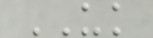UK
